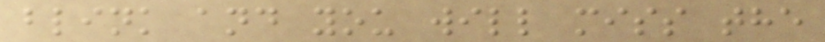blink and you will miss the
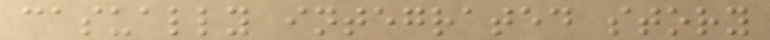casually integrated story
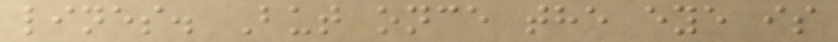lines. But once the eye is
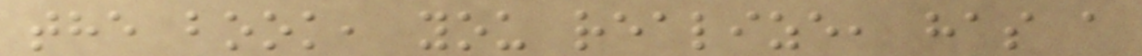the book, you realize, has a
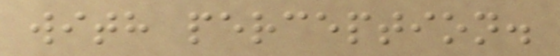with perception.
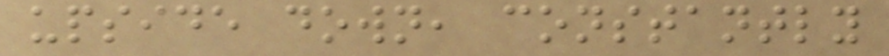upside down, constantly
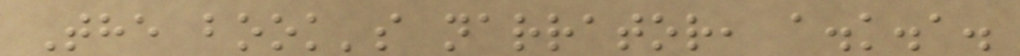The book's narrator, a.k.a.
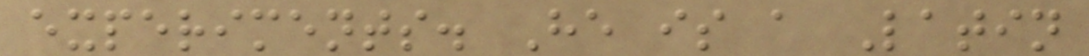experiments. He is a Latin
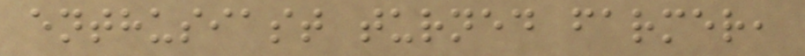enthusiast turned farmer,
